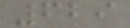629
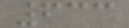633
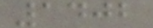1402
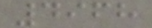4968
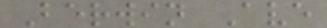Berwin Ave
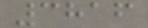3816
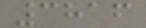3816
